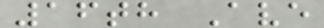16th Ave
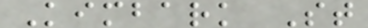Kimbark St
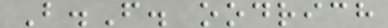B.F. oodrich
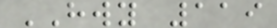HWY 119
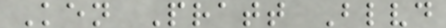Ken Pratt Blvd
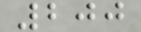200
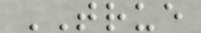TRUE
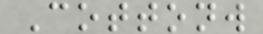Cottonw
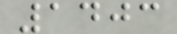1403
